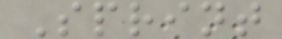Sprint
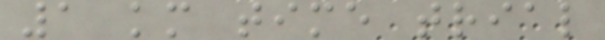1 km time trial
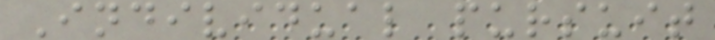Individual pursuit
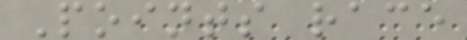Points race
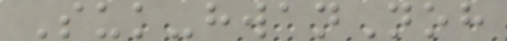Suk-hwanNoh
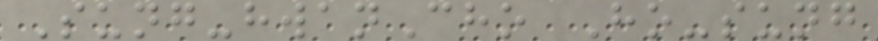Sung-hwanCho Ho-sung
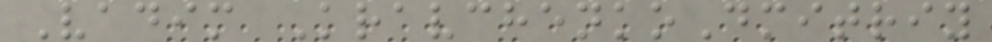Vadim KravchenkoDmitriy
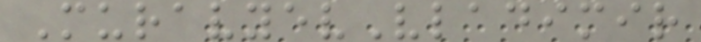MuravyevVladimir
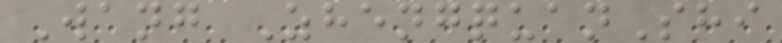Wang ZhengquanShi
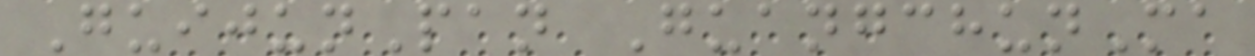GuijunPan GuangchunMa
